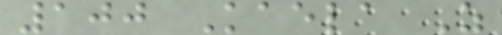100 Kaela Z
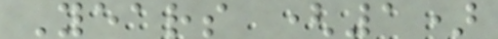Years (1)
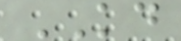KD
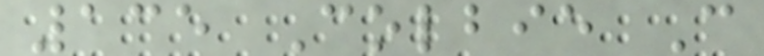135 Colbie C
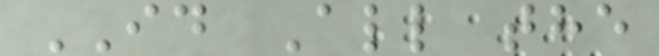ID All the
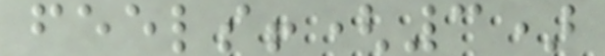feels!(3)
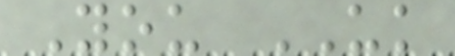You UK
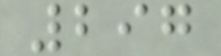297
